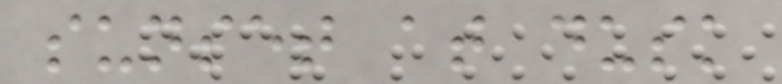sunset at dusk
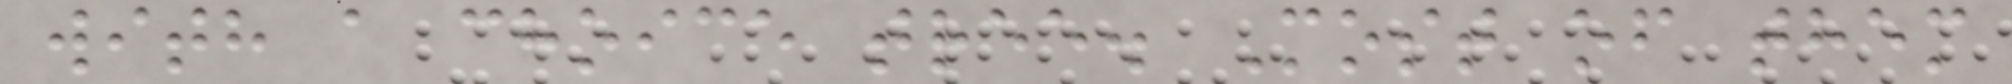with a choice tree. Most of them
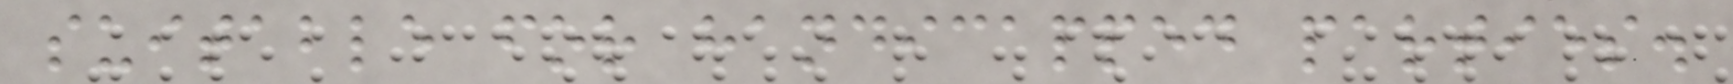suitable for handicapped parties.
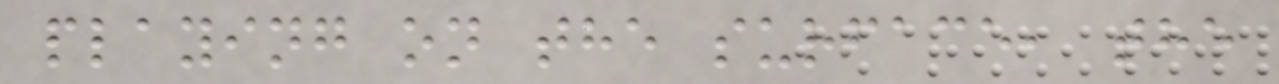playing on the surface, the
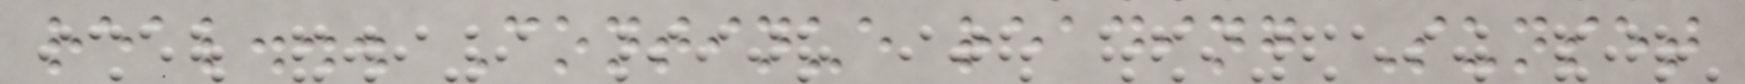real... Continue reading Sunset
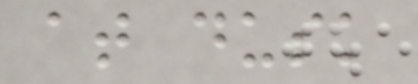at dusk
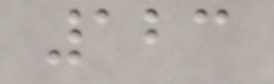123
